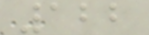122
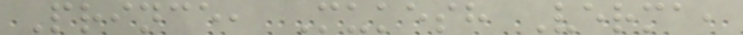Prince, Mukesh Verma,
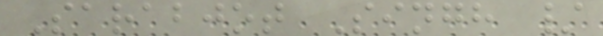Sarabjot Singh /
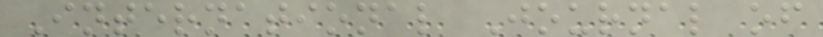International Journal of
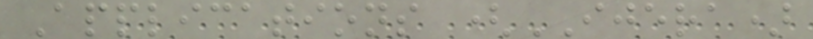Applications (IJERA)
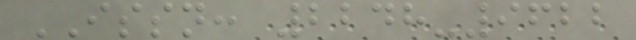ISSN: 2248-9622
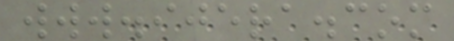www.ijera.com
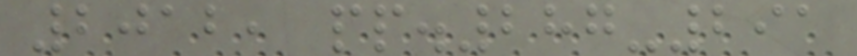2012, pp.287-291
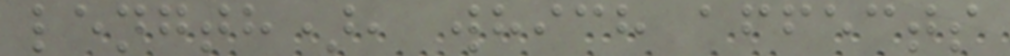length), which affects
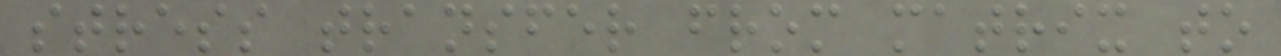stress transfer from matrix to
